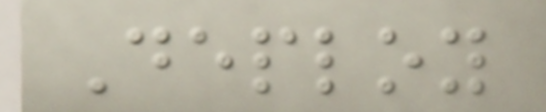Deploy
